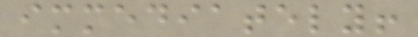immediately!
